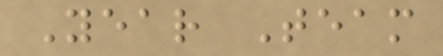Year Team
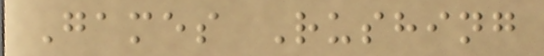Games Rushing
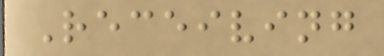Receiving
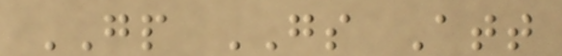GP GS Att
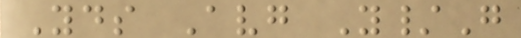Yds Avg Y/G
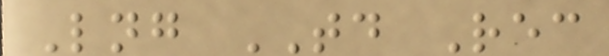Lng TD Rec
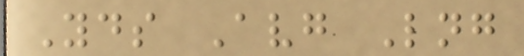Yds Avg Lng
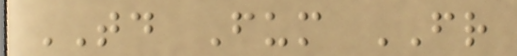TD Fum FR
